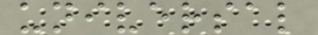universal
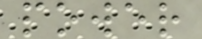power
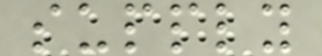supply
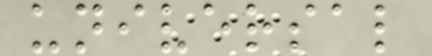universal
